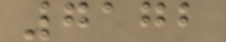7172
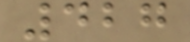427
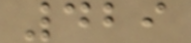429
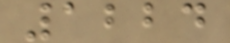1224
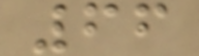66
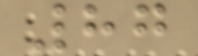87
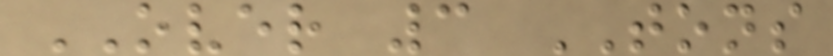OVER 3 TONS
